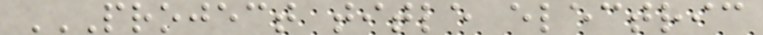PROJECT TITLE ELECTRIC
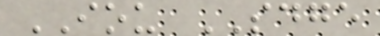IOU SDGE
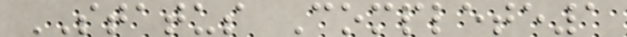STATUS Complete1
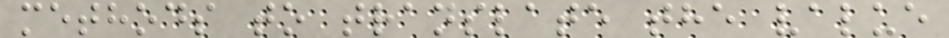methods to translate the value
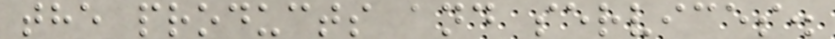the products and services.
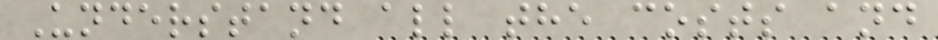Understand all the costs and
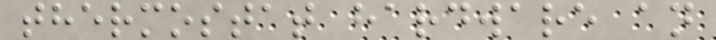thermostat hardware an
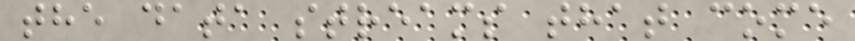the data streams that come
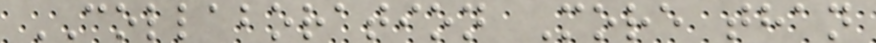COLLABORATION More than
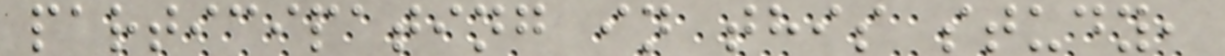participating in this study,
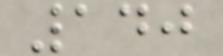140
